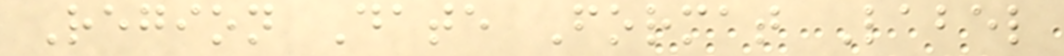Region Date Format Label
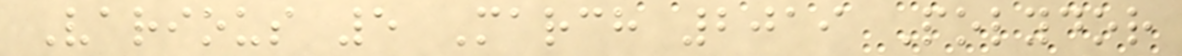Various 5 March 2019 Polydor
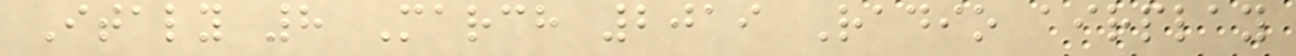Italy 8 March 2019 Radio airplay
